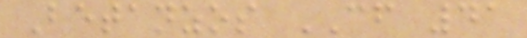Betanzos CF 41
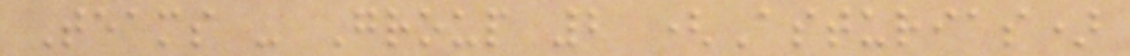Teams - Group 2 (Asturias)
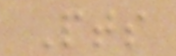Pts
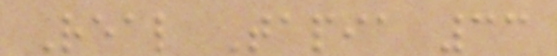Real Tapia 33
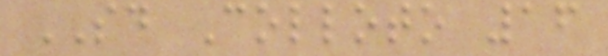SD Colloto 16
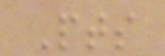Pts
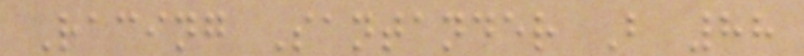Racing Santander B 88
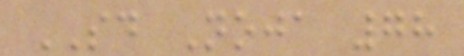SD Noja 78
